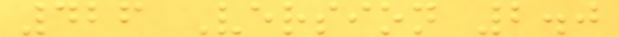426 Version 2.0
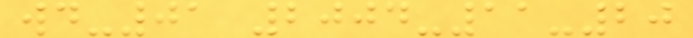wd-01 2004-11-20
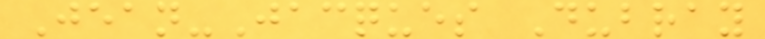Jean-Jacques Dubray
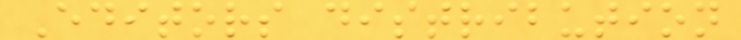Editors distribution
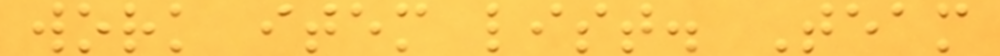work item list. Team
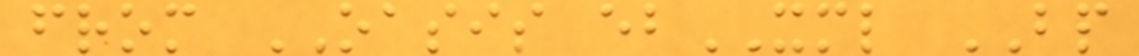from OASIS ebXML BP
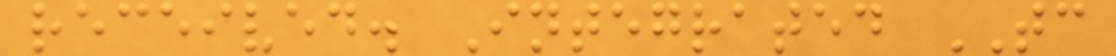received. Integrated TC
